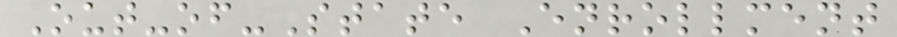Out-of-State Enrollment
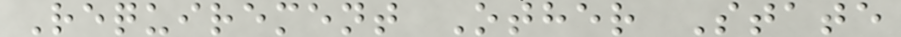Requirement Other State
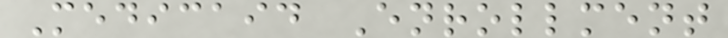Medicaid Enrollment
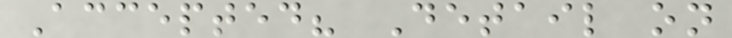Accepted? Detail on
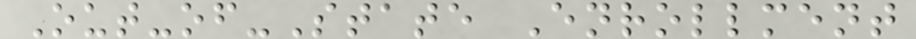Out-of-State Enrollment
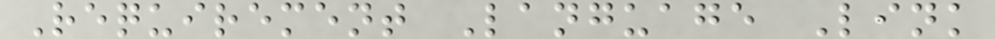Requirement Language Link
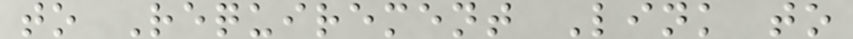to Requirement Link to
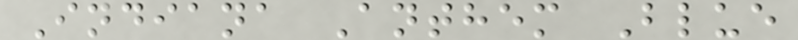Indiana Anthem Blue
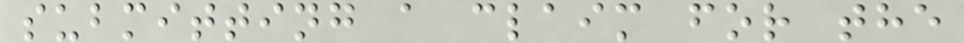submitting a claim for the
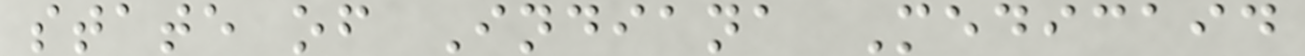state of Indiana Medicaid
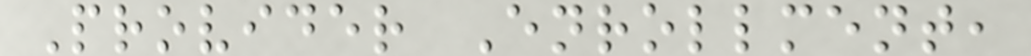Provider Enrollment,
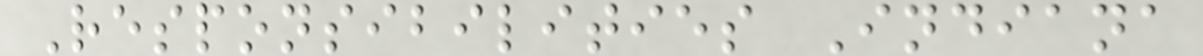Responsibilities Indiana
